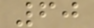60
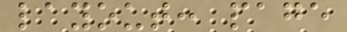layout: page
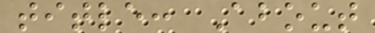title: About
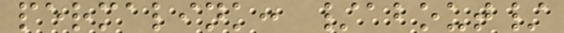permalink: /about/
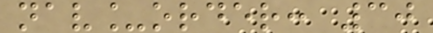nav_order: 30
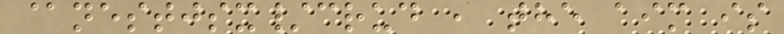@nestjsx/crud , the aim is
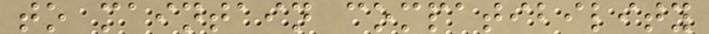to maintain compatibility
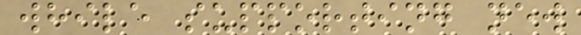while supporting new
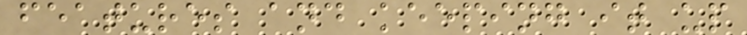features and keeping it up
